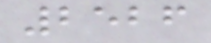2526
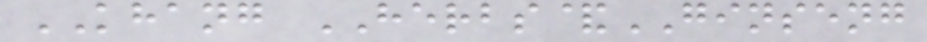KHANG HERBS&GINSENG
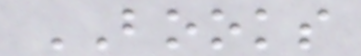BOOKS
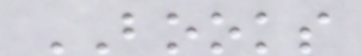BOOKS
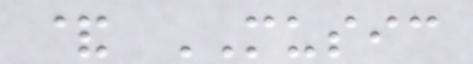& MUSIC
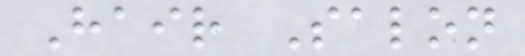Hair Salon
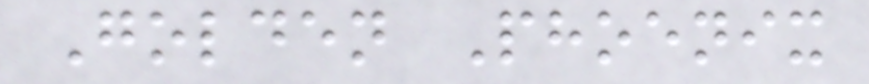Golden Phoenix
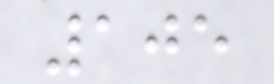105
